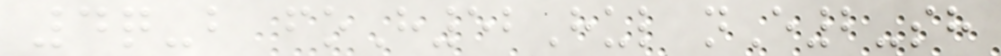4q-b foH52Hul nE2-sh
